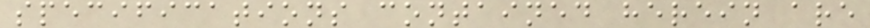specifications contained herein are
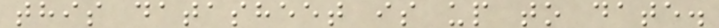this datasheet is up to date.
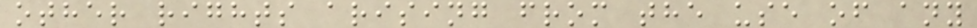other rights arising from the use of any
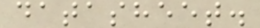datasheet.
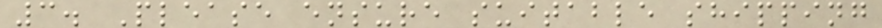3. Please ensure suitable shipping
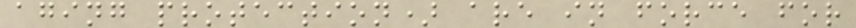aging protection) are in force for
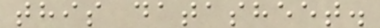this datasheet.
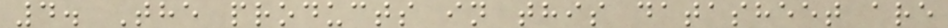4. The products in this datasheet are
